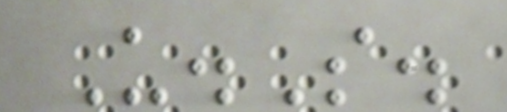U.S.
